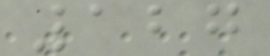127
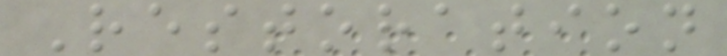Restoration
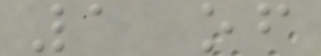1 of
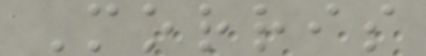Morris
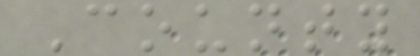County
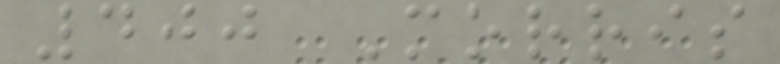400 Morris
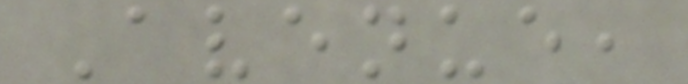Avenue,
